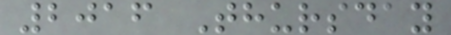2016 Thursday
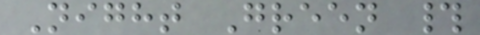Night Green #
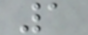1
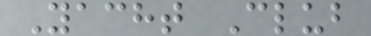Yacht Club
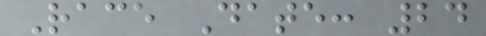Race Date: 24
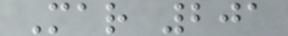Mar 201
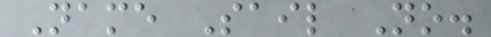Name Sail No.
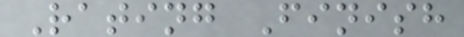Rating Finish
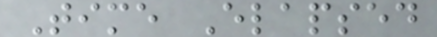Time Elapsed
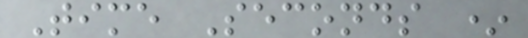Time Seconds *
